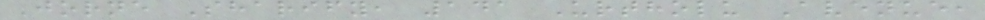Jorne Sharify, 141 Urtholu Avenue,
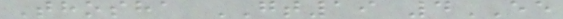Thosha GT19 4EE
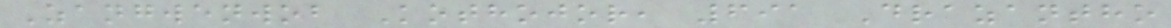Zangwenwob Kothojor, 691 Drazantho
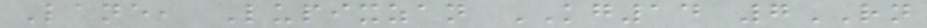Lane, Lupixzan KG14 7RN
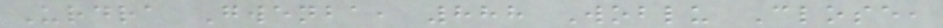Urdra Gwenba, 888 Woblu Close,
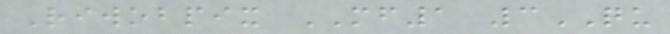Riwobpix MF1 3QU
